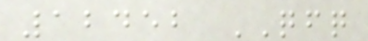12452 QFQ
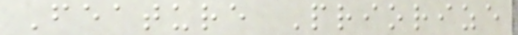Feature Priorize
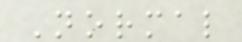Normal
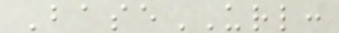BaseURL:
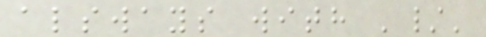alsways with '/'
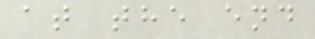at the end
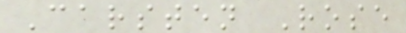Carsten Rose
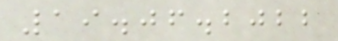19.06.2022
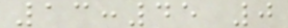13:45 0
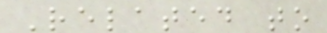Related to
